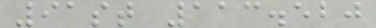91st 113.520
